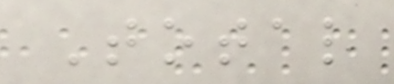Total
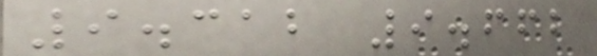9.312 9.662
